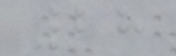28
